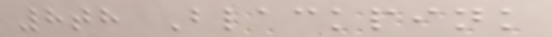8th Blackpink
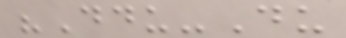"Ddu-Du
